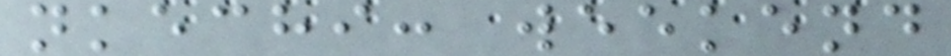nkechi: weekend
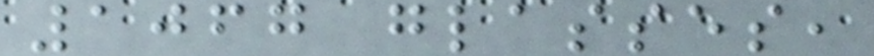1067 glasses,
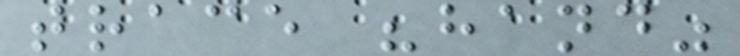trace "hand"
